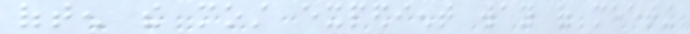often the most expedient way of meeting
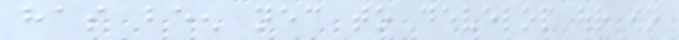has been necessary to develop our own
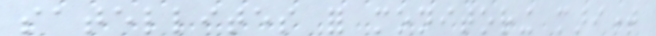satellites for monitoring maritime
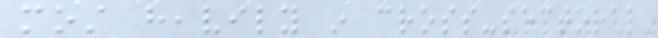most heavily in cross-sectoral
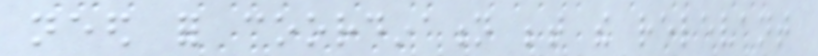need for coordination between the relevant
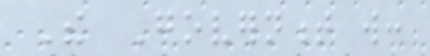The Government will:
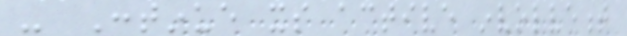- Continue its active involvement
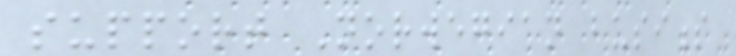support Norwegian business
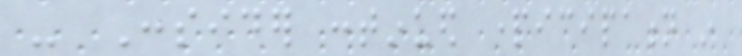- Consider continued participation in
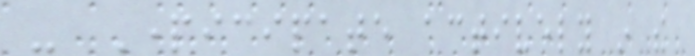- Participate actively in the
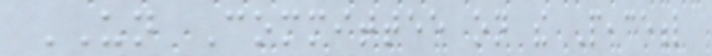UN Committee on the Peaceful
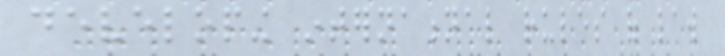developing international rules of law
